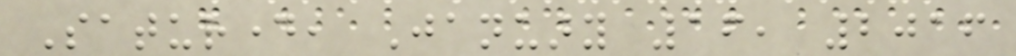Saturday, January 16, 2016
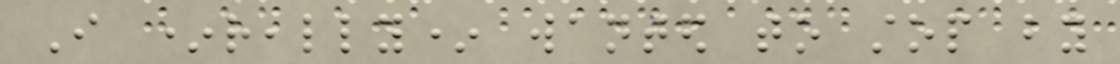I *really* wanted to stop by
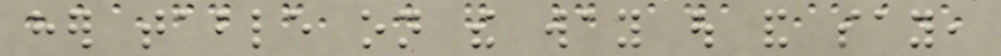her table on the way out and say,
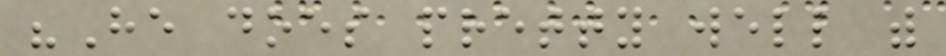"He does pretty well with
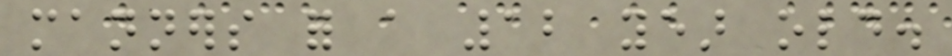manners for a 12 year old.
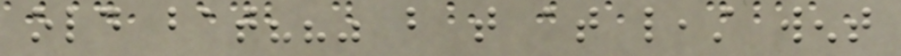old bat??" but that at least went
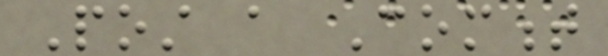Post a Comment
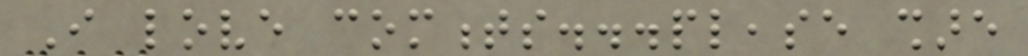I love comments...please share
